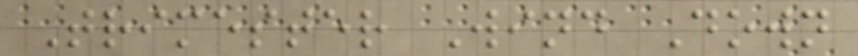Trimester Wind Down
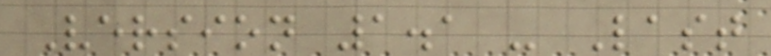Version 1.1 - Last
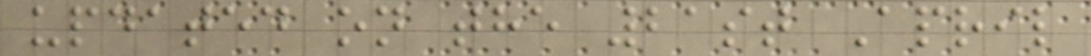updated on the 21st April
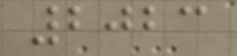2023
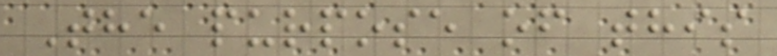The purpose of this
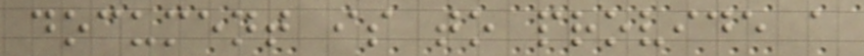document is to provide a
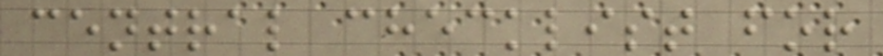central checklist for
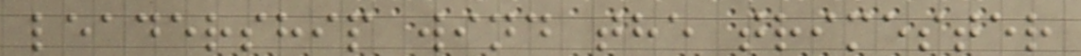leadership wind the trimester
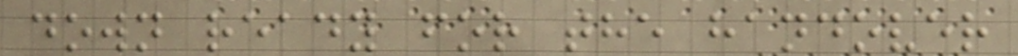down ready for the handover
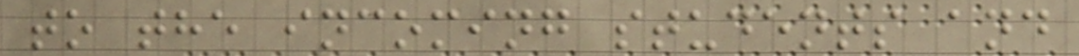to the incoming students and
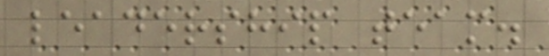leadership team.
